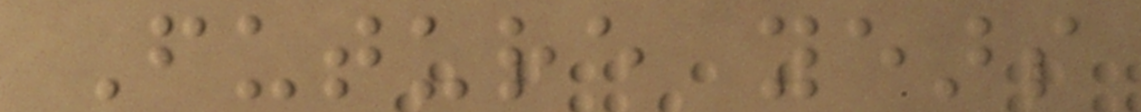Future years
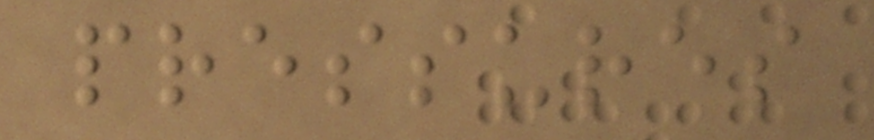pressures
